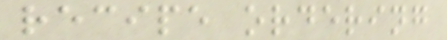recipe ordering
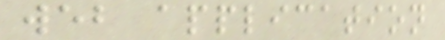web application
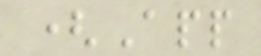(App
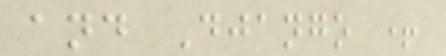and Django +
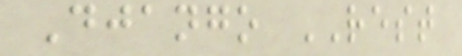Django REST
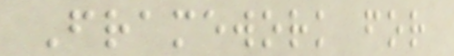Framework for
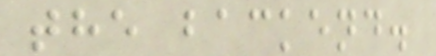the backend.
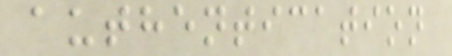authentication
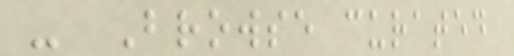- Browse curated
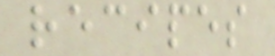recipes
